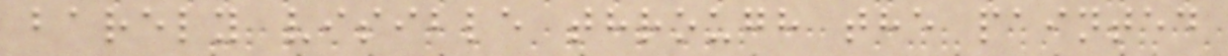barely visible through the painted
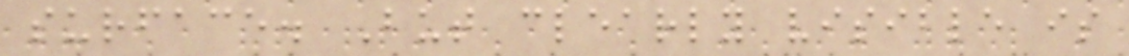surface. But clearly visible is
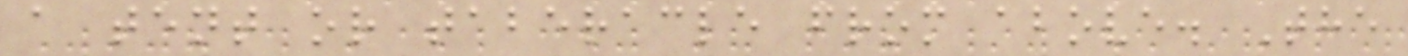a tent or taberacle from above. The
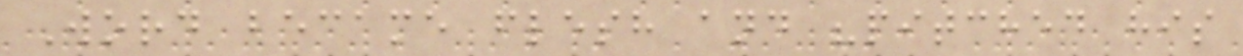Word became flesh and "pitched his
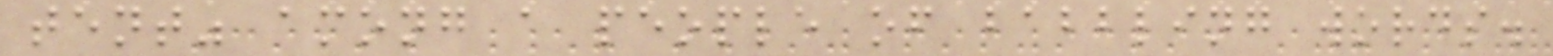tent" among a people of babbling words.
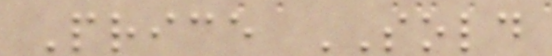Price SOLD
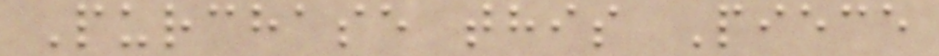Purchase this Piece
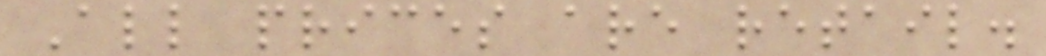All prices are retail.
